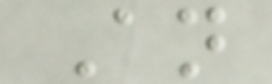An
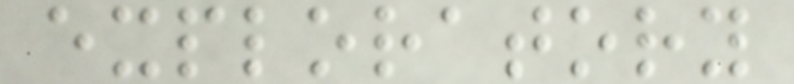exploratory
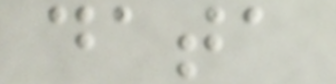data
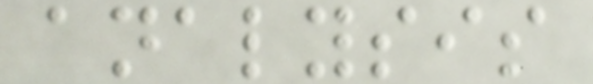analysis
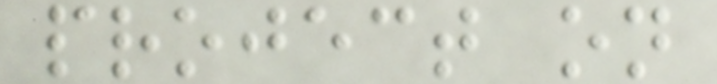project on
